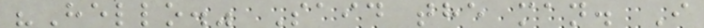"Hello." Said the man. I
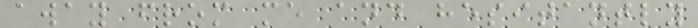away from me and hesitantly
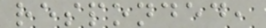responded,
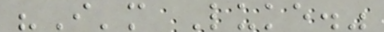"I'm Luke."
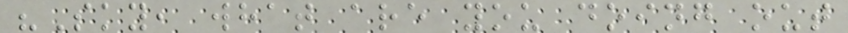"Sky, what are you doing out
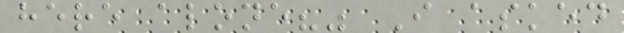here alone?" I asked
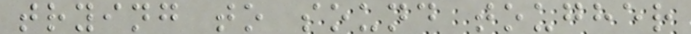trying to sound tougher
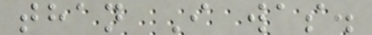than I was.
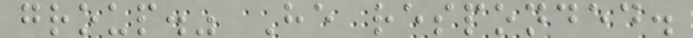group." He responded.
